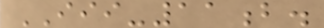III-11b.
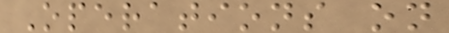Operations on
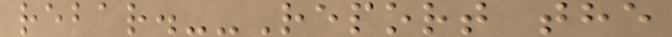rebar.--Report the
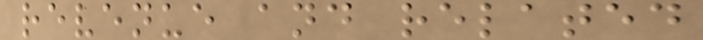revenue and related
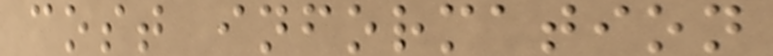cost information
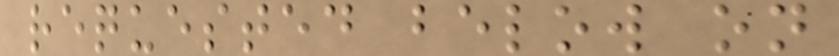requested below on
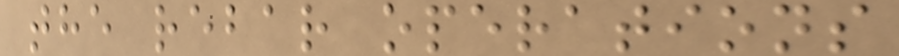the rebar operations
